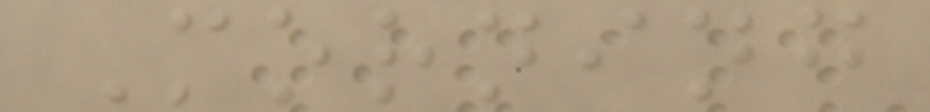Morning
